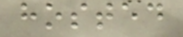hosted
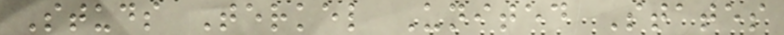Studs Terkel United States
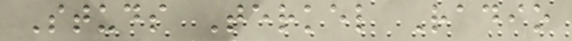Studs Terkel Radio
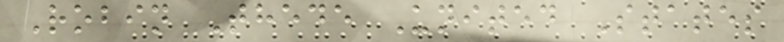Robin Thede United States
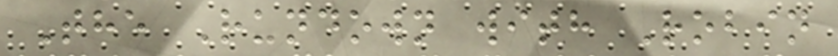The Rundown with Robin
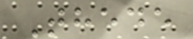Thede
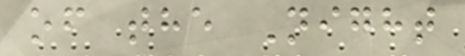of the Night
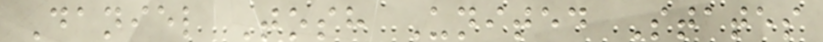Daniel Tosh United States
